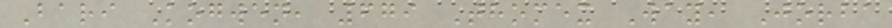Bari Kogwen, 679 Thomex Way, Jorba
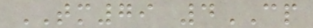TM79 4CP
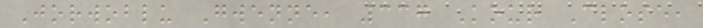Jorwoblu Gwenne, 337 Kour Close,
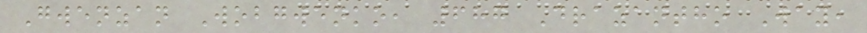Gwenzan Wobgwenko, 687 Drazantho Way,
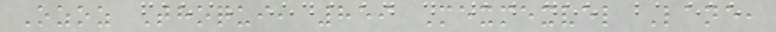Ozoz Thoqui, 859 Mexmexvel Lane,
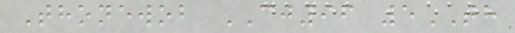Thonewob CJ96 5TH
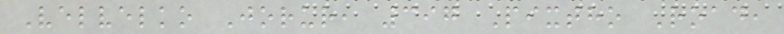Velvelko Jorur, 397 Pixtho Road,
